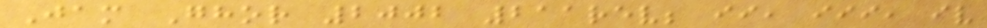Jam Ghor 2002 211rev; ii, iii, iv
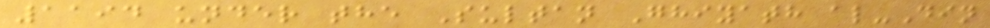1194 under the Sultan Ghiyath al-Din
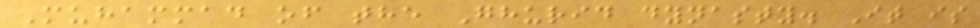Muhammad of the Ghurid dynasty. It is
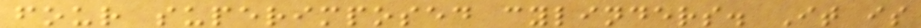four superimposed cylinders. It is
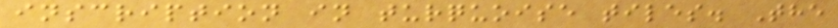inscription in turquoise tiles. The
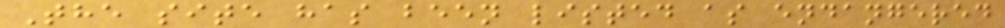The site has been listed as endangered
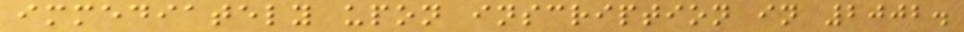immediately upon inscription in 2002.
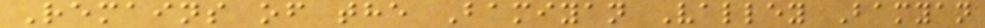Remains of the Bamiyan Valley Bamyan
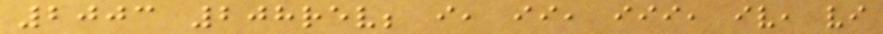2003 208rev; i, ii, iii, iv, vi
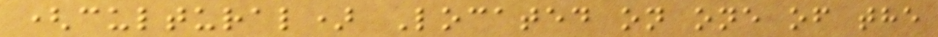(cultural) Located on one of the
